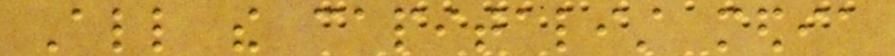All the capitalist media
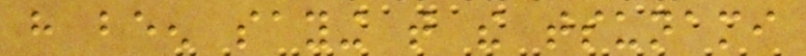have been saying that the tsunami
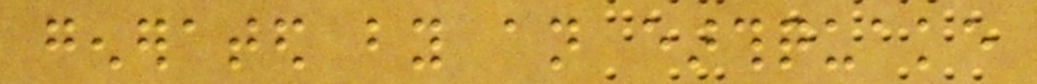generated by an earthquake
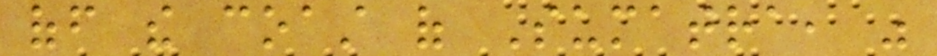off the coast of Sumatra, was
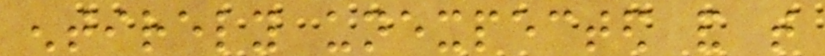entirely unexpected and that
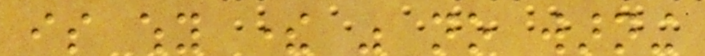is why there was no warning
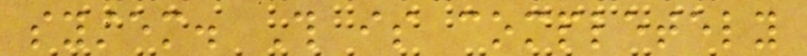system. This is completely
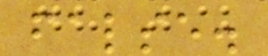false.
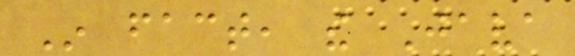In fact, the Java
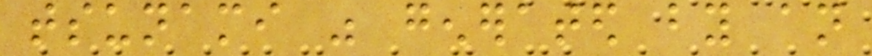tsunami was generated by an
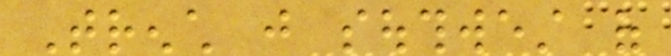Trench just southwest of
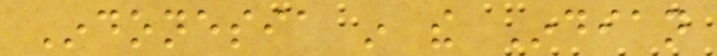Indonesia in the Indian
